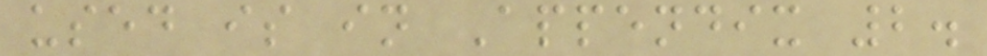used is in Appendix 2.
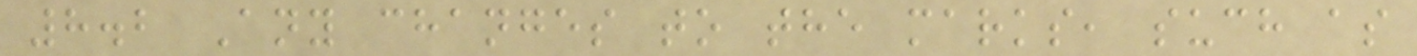8.2 Any changes to the marks, such as
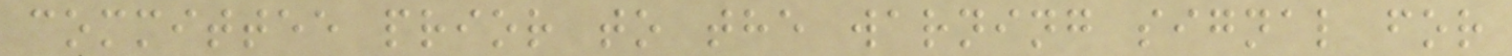committee prior to the warning signal for
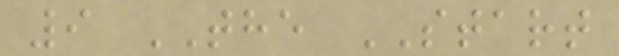9 THE START
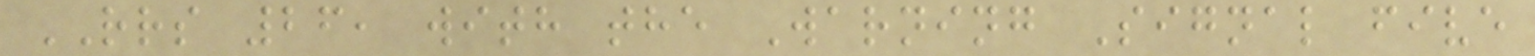RRS 26, with the Warning Signal five
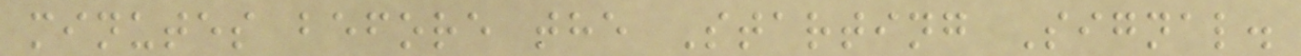minutes before the Starting Signal.
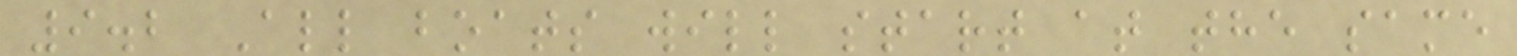9.2 All boats will start at the same
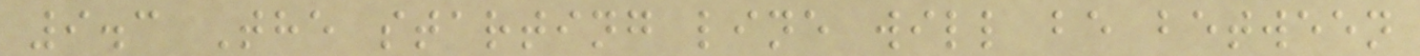9.3 The starting line will be between
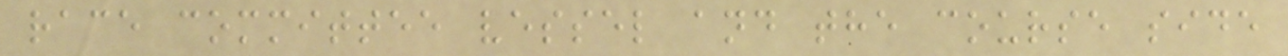race committee vessel and the course side
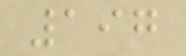197
